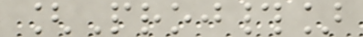[Proj#]
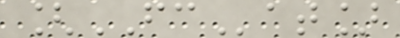[FCat]
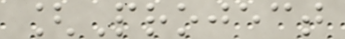[Project
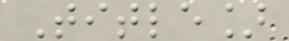Title]
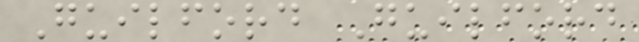Guilford Guilford
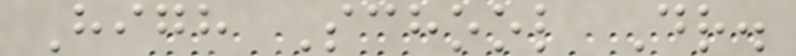High School Dr.
